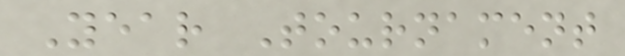Year Tournament
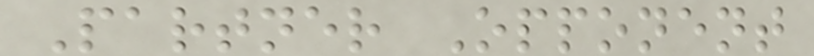Partner Opponent
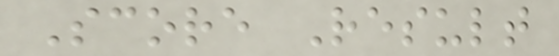Score Result
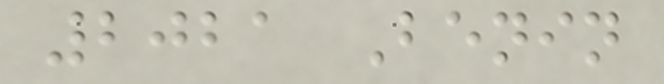2021 Benin
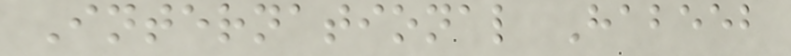International Habeeb
